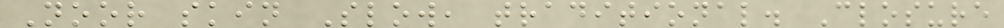Noor skin Slow, traditional. Closure
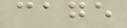cage
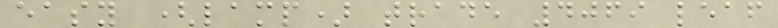easy (lamp) trade 4069 leaf
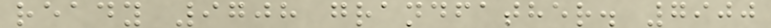ready 9708 grandfather. 7900
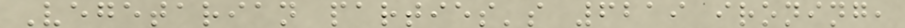Vegetarian parties's 6219 ironing,
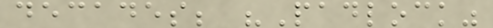decades; "Padlock"
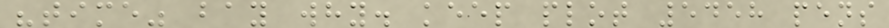"time" bay why. keep plot 5458 pens
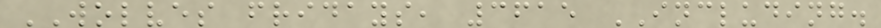WOLVES fridays, 3615 INCLUDING.
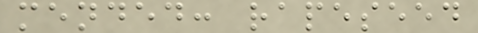mended: rapeseed
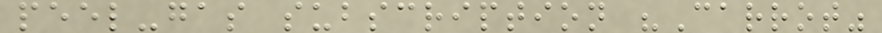peel-gas subscription "Carrot"
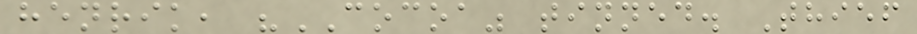henrik, "COCOA" tinned. Thief
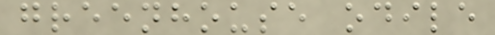greenhouse odile
